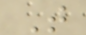T
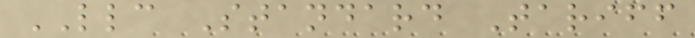LLC Standard Tariff
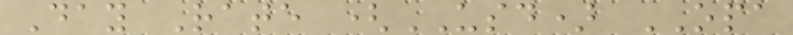Day Rate (USD) OPA
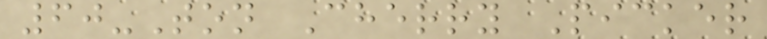60-Ton Cherry Picker
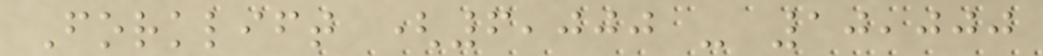Forklift (6,000 - 10,000
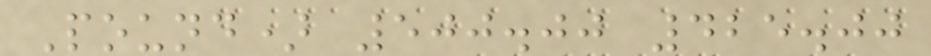Pound) 500.00 425.00
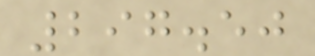297.50
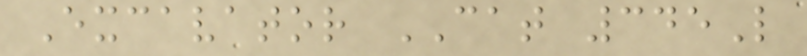Excavator CAT 345L
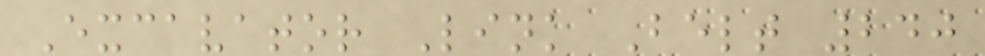Excavator Link Belt 240
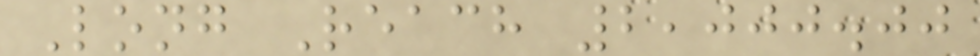Long Reach 2,000.00
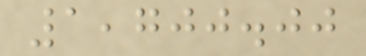1,700.00
